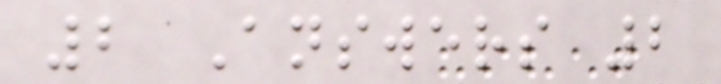2 Answers 2
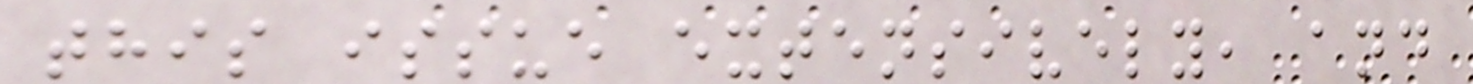this issue extensively, and
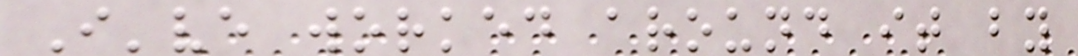I've worked around it by
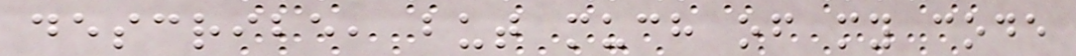describe, but much of my code
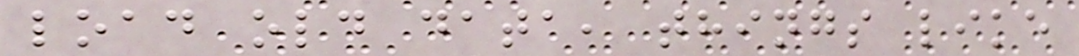load old data, things like
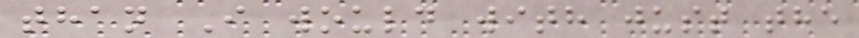than I would with just the
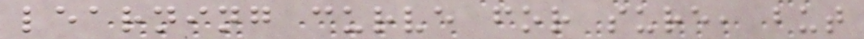learning curve for sure, but
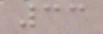33
